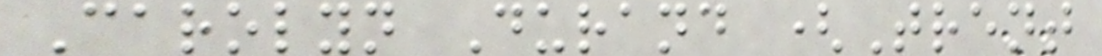Carolyn Durand (Trent
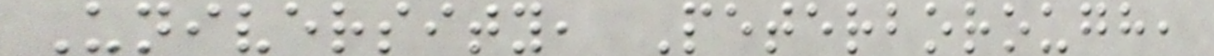University, Peterborough,
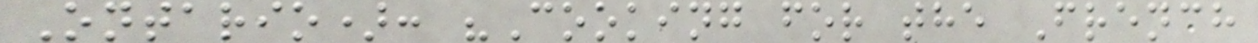Ontario): "Cooking for the French
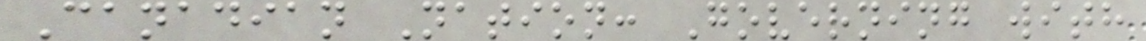Canadian Nation: Governing with
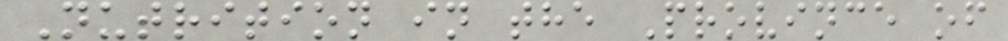Nutrition in the Province of
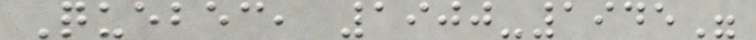Quebec, 1900-1945"
